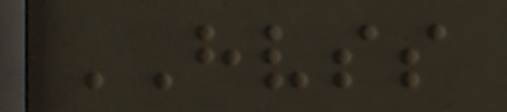HVSS
